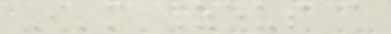I'm Zeus a
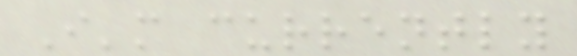I'm currently
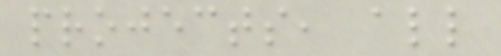projects, all
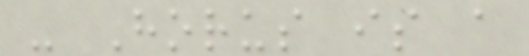- Horus is a
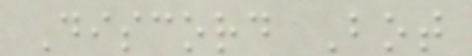Discord Bot
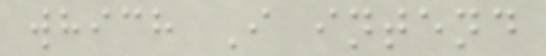which I intend
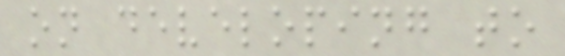on developing to
